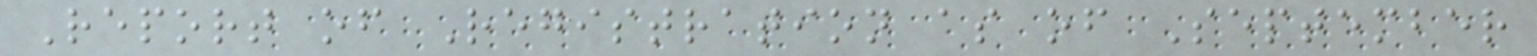Report of Registration as of September
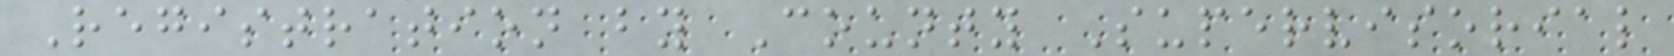Registration by County Supervisorial
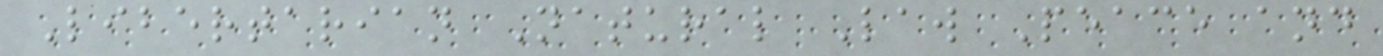Libertarian Natural Law Peace and
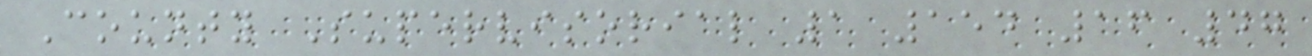County Supervisorial 1 154 16 47
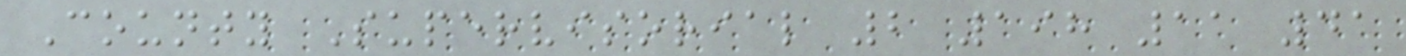County Supervisorial 2 198 11 41
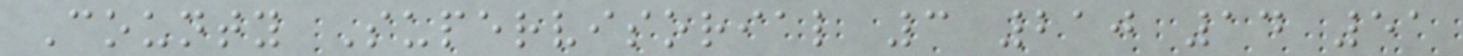County Supervisorial 3 210 14 51
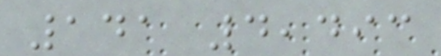141 4,493
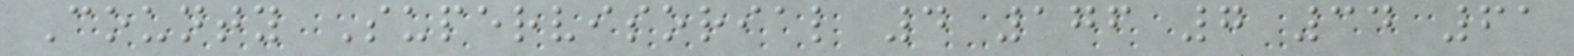County Supervisorial 4 176 7 34 61
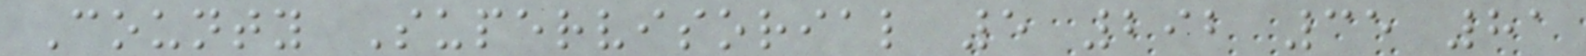County Supervisorial 5 292 35 81
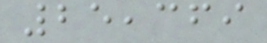25,369
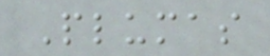Plumas
